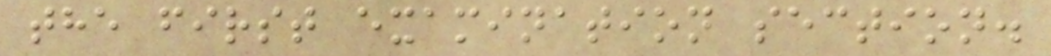the first examination section.
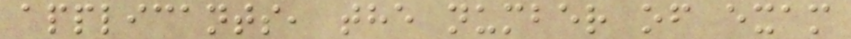applicants, the number of exam
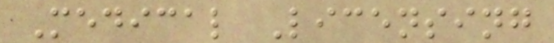Medical Licensing
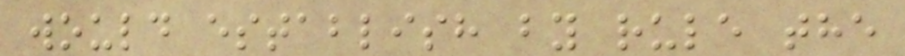would establish by rule the
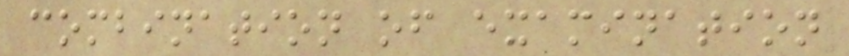combination of examination
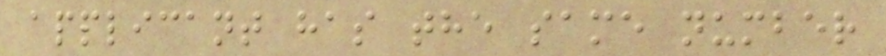applicant has the same number
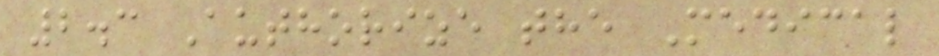2.3 Authorize the Medical
